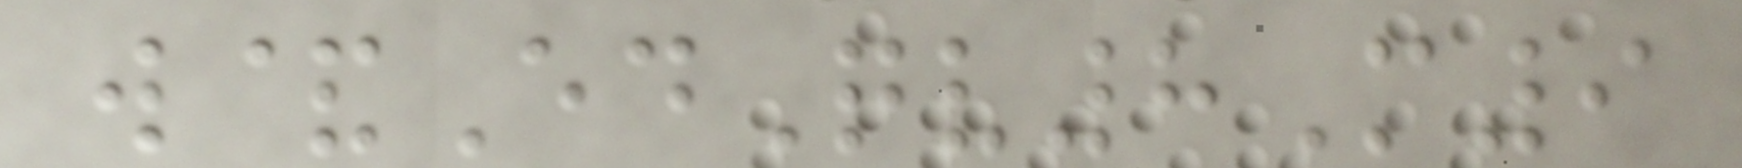w&EdQv8M9
